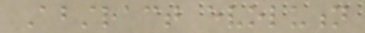Abstract evolution
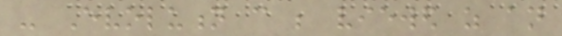- Evolution can be viewed as an
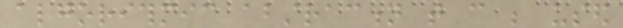algorithmic abstraction that can be used
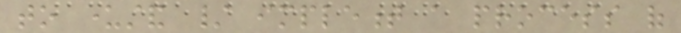to understand / implement a process of
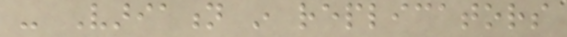- Variation in replicators
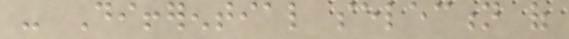- Differential selection of
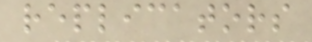replicators
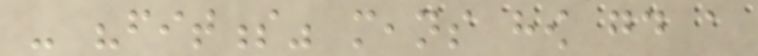- "fitness" means how good a
